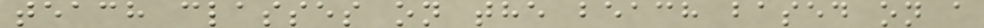teach classes on the beach based on a
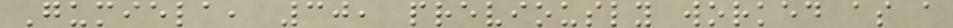Gumiela, 30, previously worked as a
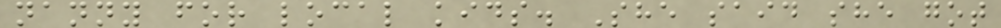nanny for local kids. She said she got
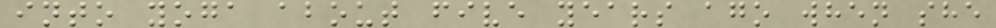into yoga about five years ago when she
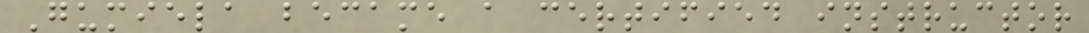Gumiela became a certified instructor
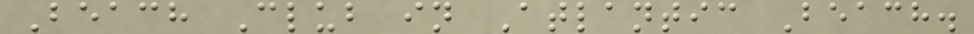Beach Club in Atlantic Beach.
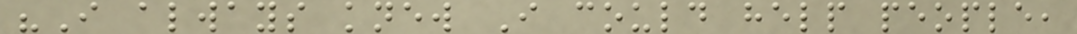"I always knew I could help people,
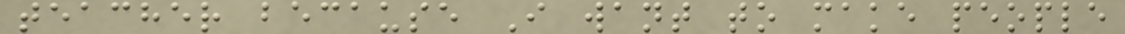teacher because I want to make people
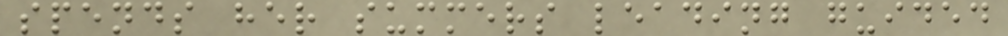spends her summers leading guided
